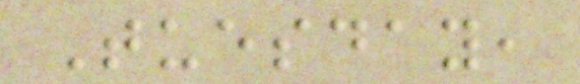Tuesday,
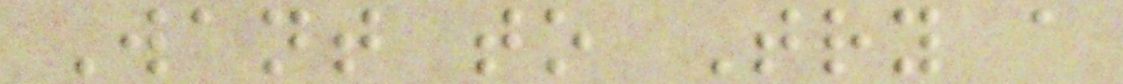Want to Try a
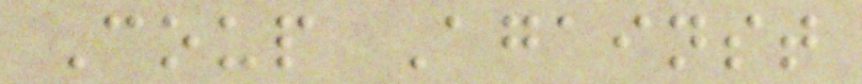Coup Against
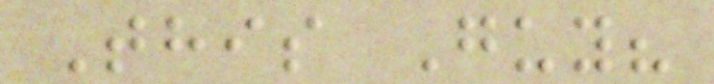This Guy?
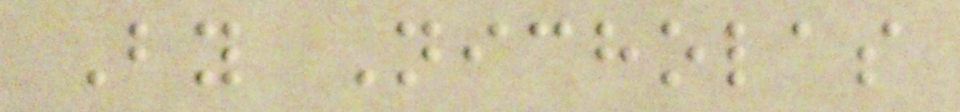By Nicholas
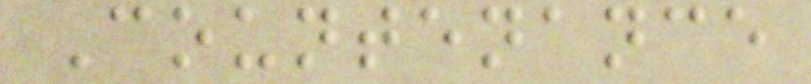Countenance
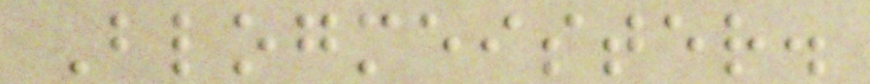Blogmeister.
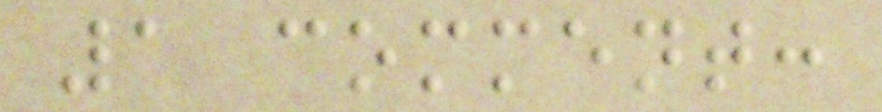1 comment:
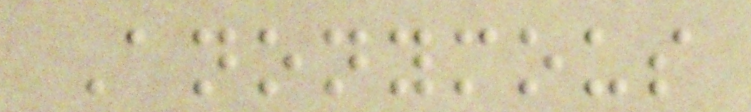Anonymous
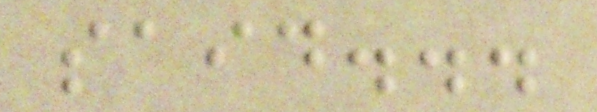said...
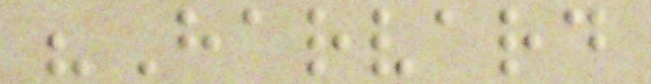"Harvard
